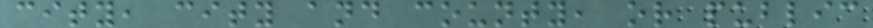city, city and county, or public
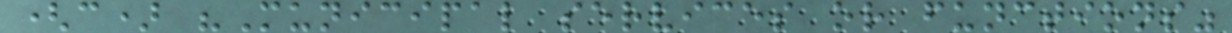(c) "Municipal services or functions"
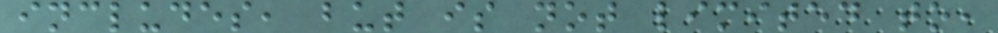includes, but is not limited to,
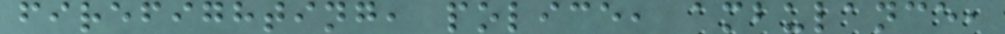firefighting, police, ambulance,
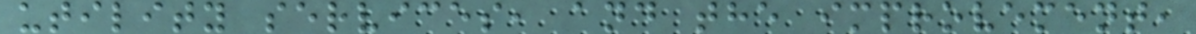utility services, and the improvement,
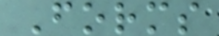Forms
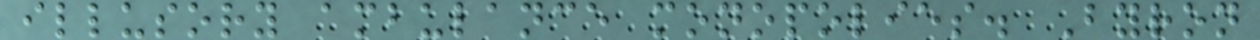illusory ambulance monopolies. Byron
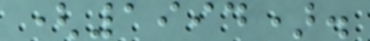(1994).
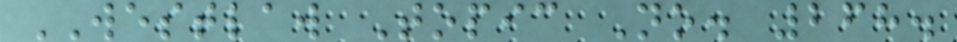WESTLAW Topic No. 268.
